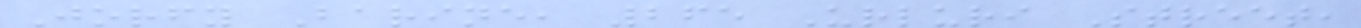Jorfy Barine, 265 Urluri Street,
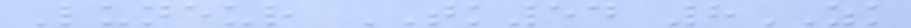Luneur TK54 8ZK
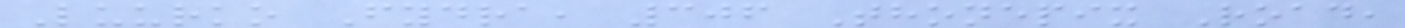Luurko Fydra, 306 Thonepix Road,
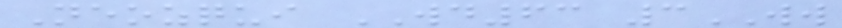Neozqui WD63 3WW
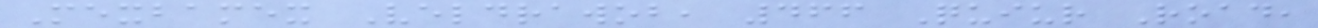Mexbamex Veldrawob, 466 Quiur Road,
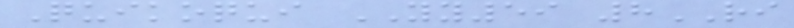Quikoqui YY59 8RI
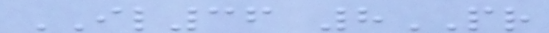IL36 8PR
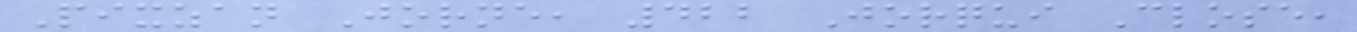Pixzan Jorne, 422 Jorqui Close,
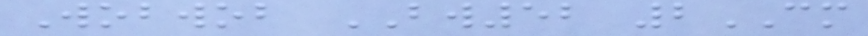Wobwob BW52 2CM
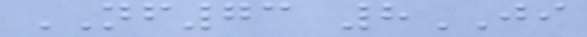NF73 8JI
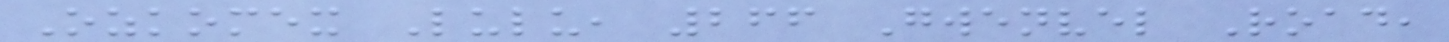Ozkomex Lulu, 266 Gwenvel Road,
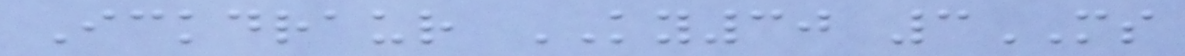Ickdraur KY30 3MS
